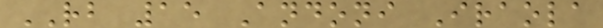RB 15 Andoni Iraola
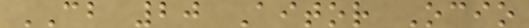CB 20 Aitor Ocio
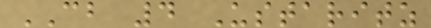CB 4 Ustaritz
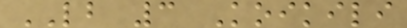LB 3 Koikili
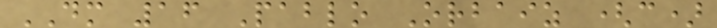DM 16 Pablo Orbaiz (c)
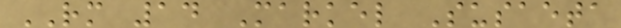RM 14 Markel Susaeta
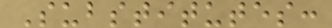Substitutes:
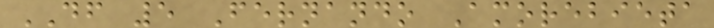DF 5 Fernando Amorebieta
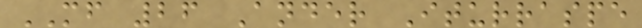MF 26 Ander Iturraspe
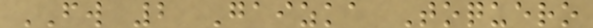FW 2 Gaizka Toquero
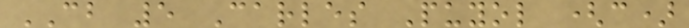CB 5 Carles Puyol (c)
